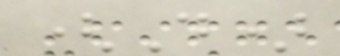(D)
